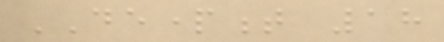DEPARTMENT 18
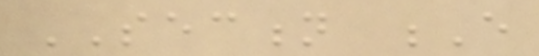SECTION E
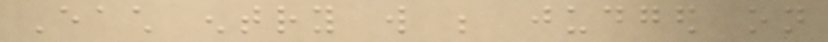Each entry will be judged on
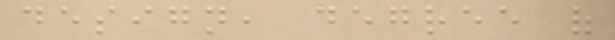design, degree of
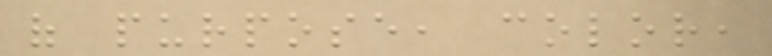of purpose, color,
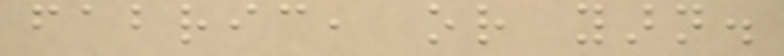fabric, or yarn.
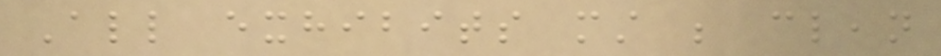All exhibits must be clean
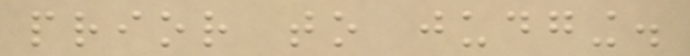prior to judging.
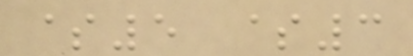$5 $3
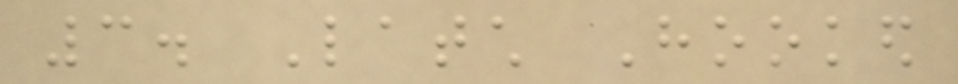3. Latch Hooked
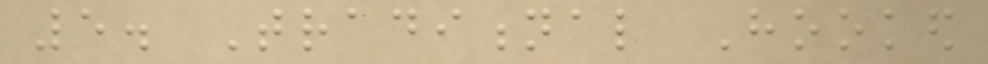5. Traditional Hooked
